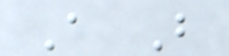A B
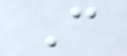C
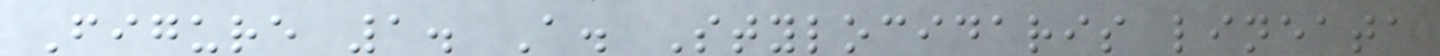Figure 1. A. Stylocidaris lineata
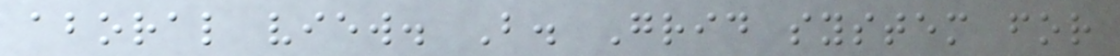aboral view. B. Grid system for
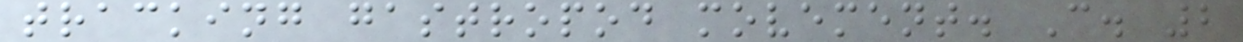tracking gastropod movement. C. 2
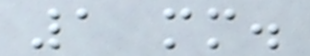1 mm.
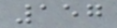157
